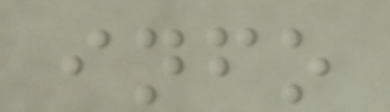info
